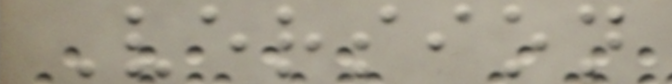Version
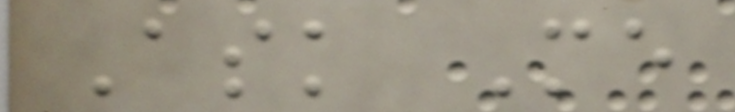Ask Me
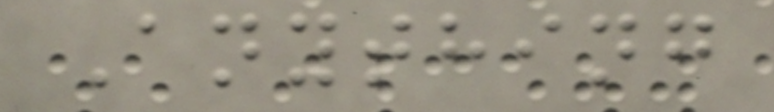Anything
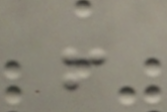!
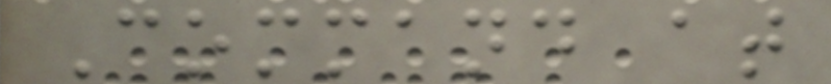Command at
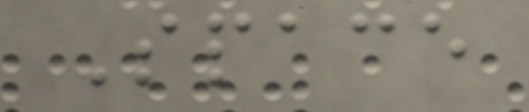Space
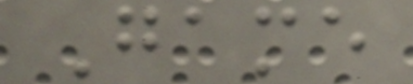Game
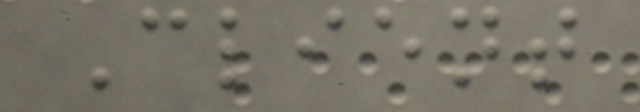Client
